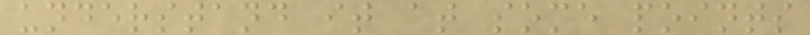understand it at some points
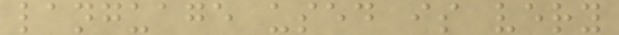language used is very
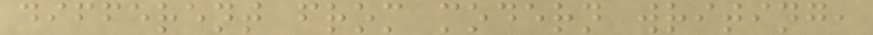different from modern writing,
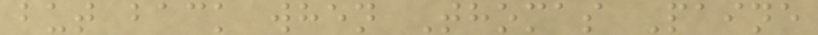but back when Thomas Paine
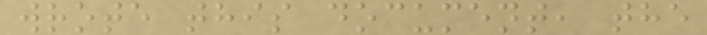wrote this document, the
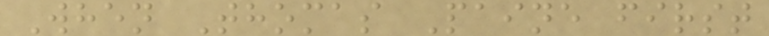When Thomas Paine first
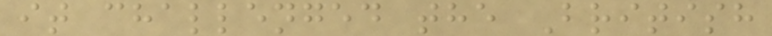it challenged the British
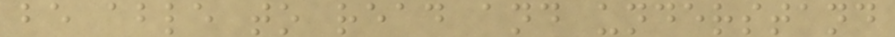be able to read and understand
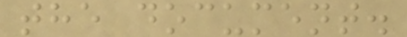the document.
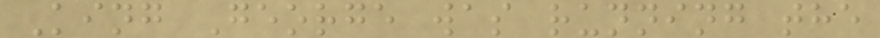King George was running the
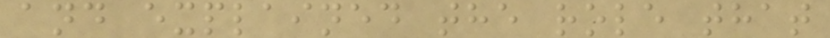and explained the role that
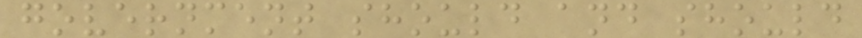government should and should
